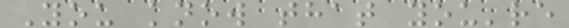You know that you're
